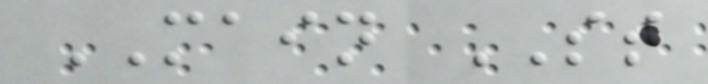MAIN ST
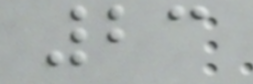23
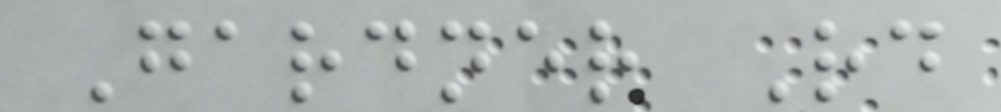Gardner Rd
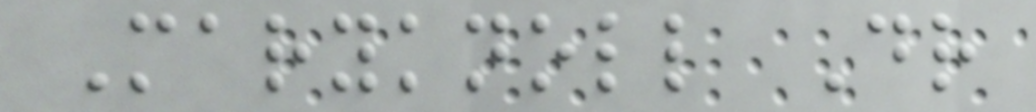Maryknoll Dr
